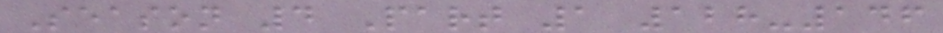Season 4 Part 1 128-146
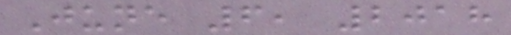June 6, 2018
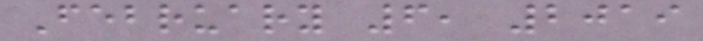February 6, 2019
